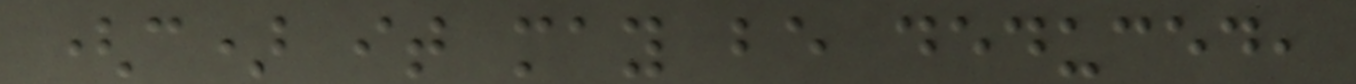(c) it may be deduced,
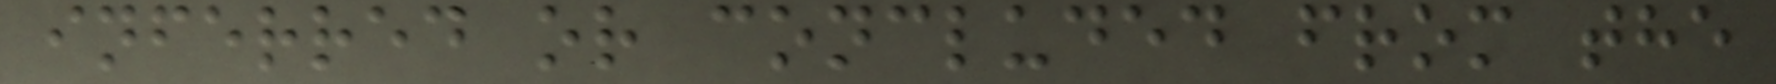inferred or concluded from the
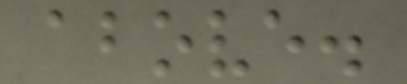above.
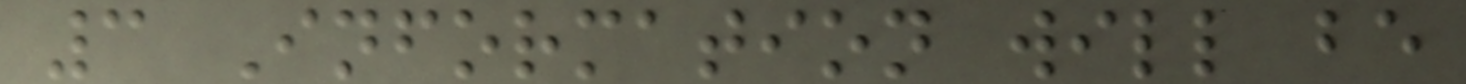3 Information will be
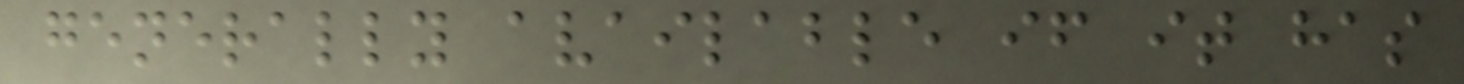generally available if it has
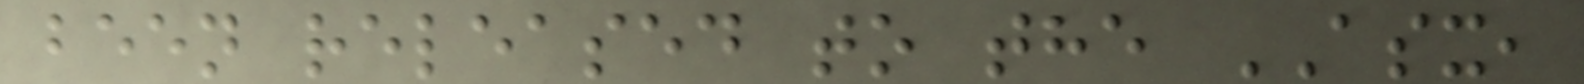been released to the ASX,
